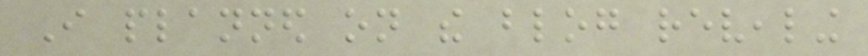I planned on the blog revealing
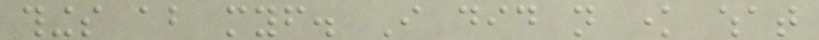things about myself. I did not know what
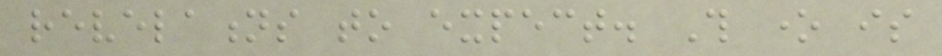revelations to expect. This one is
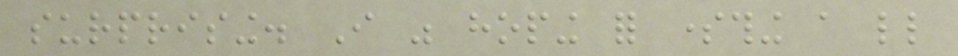surprising. I was hoping for something a little
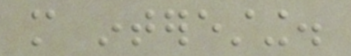more interesting.
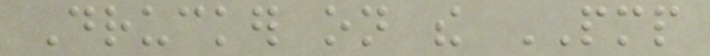Drucker on the PMP
